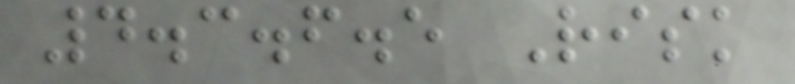4.3.6.5 Risk
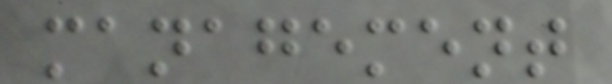management
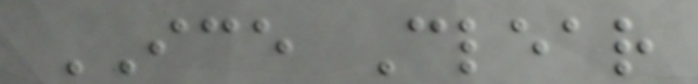ICE Clear
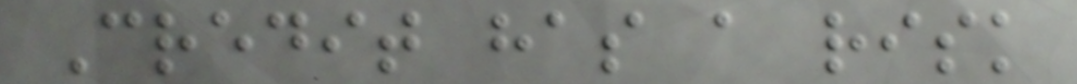Credit has a risk
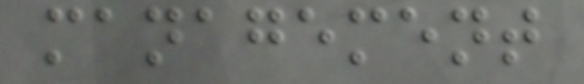management
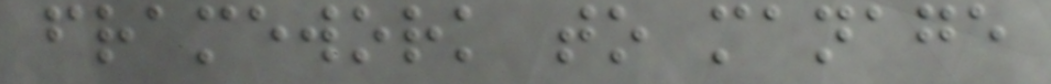framework to manage
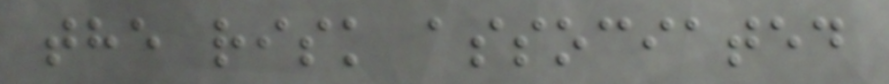the risk associated
